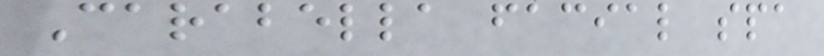Carabella facial spa
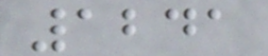1241
